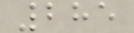285
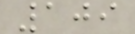109
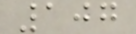107
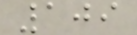109
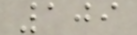109
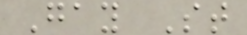Gay St
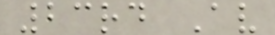23rd Av
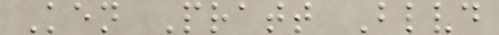Ken Pratt Blvd
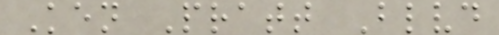Ken Pratt Blvd
